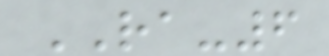RA-6
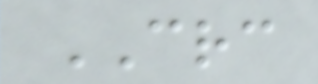CRC
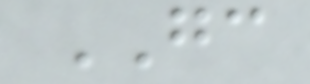GC
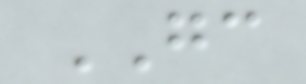GC
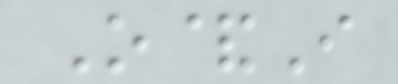O&I
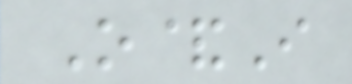O&I
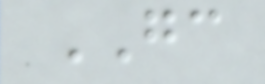GC
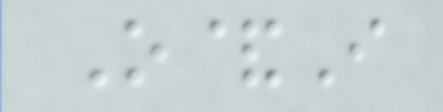O&I
